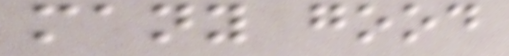many good
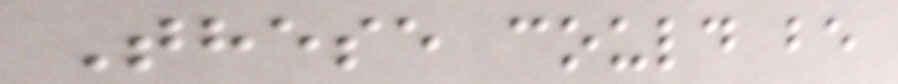These could be
